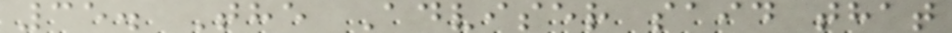35. The Adviser said that
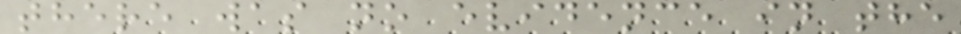there was no evidence in the
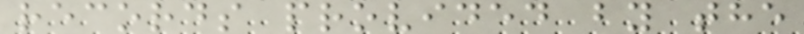records provided by the
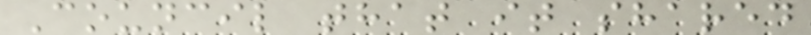Council that it shared
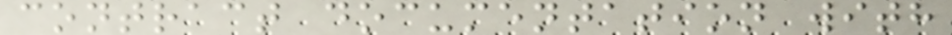contract documentation with
